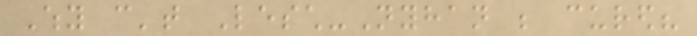Why can't Lesch-Nyhan be cured?
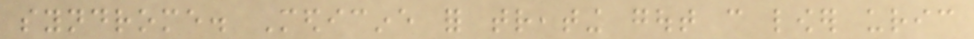syndrome. Medicine for treating gout can lower uric
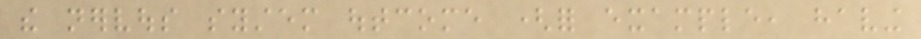the nervous system outcome (for example, having
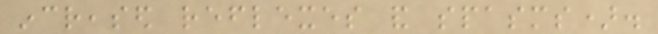increased reflexes and spasms).
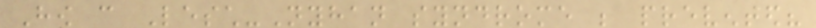How can Lesch-Nyhan syndrome be prevented?
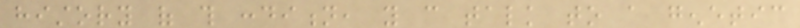history of this condition, you can talk to a genetic
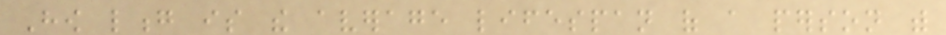How long is the average lifespan of a person with
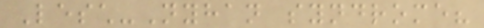Lesch-Nyhan syndrome?
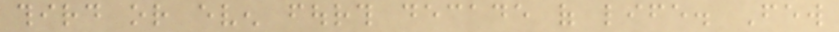third or even fourth decade of life. Few
